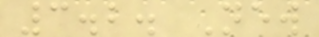3.2. New
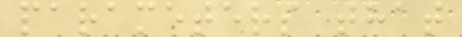parameters that
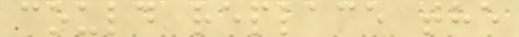could replace the
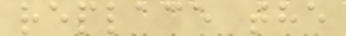replace the
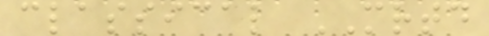classical MRTD
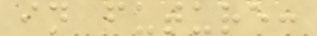in future:
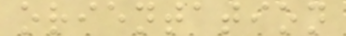orientation
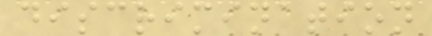discrimination
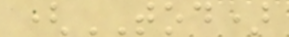(TOD)
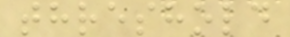threshold
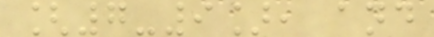[7-9], and
